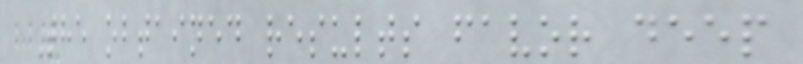The obtained results favor deep
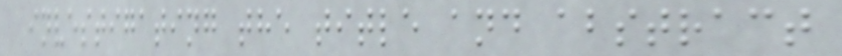investigating the title and abstract
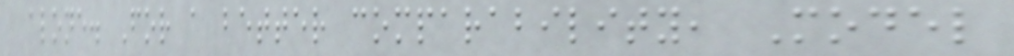alone. For a better comparability, Model
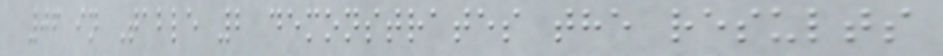06 in Table 2 demonstrates the results
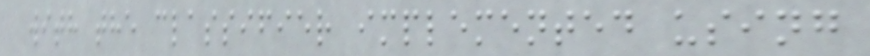with the classifier implemented using
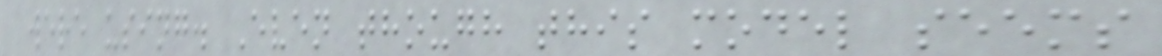were using. Even though this model seems
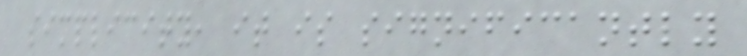simplicity, it is significantly
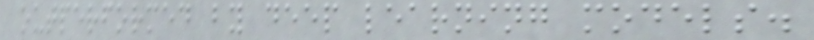outperformed by deep learning models.
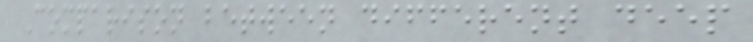Comparison between different deep
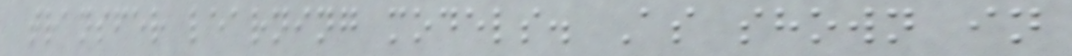transfer learning models. As shown in
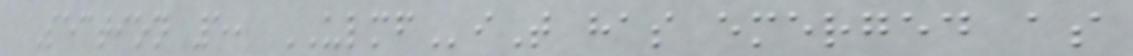Section 5, ULMFiT has emerged as
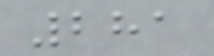281
